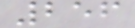256
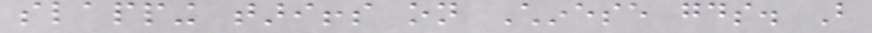slapping tariffs on Chinese goods. But
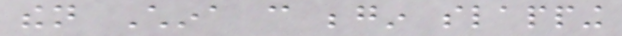then China can begin slapping
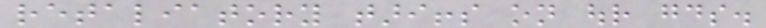retaliatory tariffs on our goods.
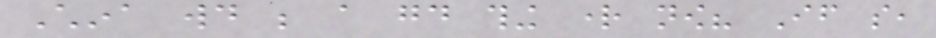China would be a good thing right now? If so,
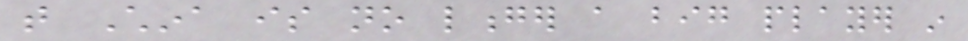that China is no longer a big player in
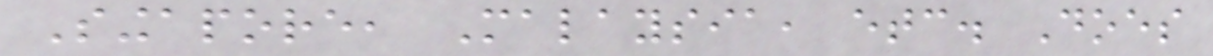Singapore, Malaysia, etc. Does
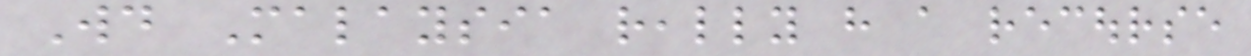Would Malaysia really have a recourse
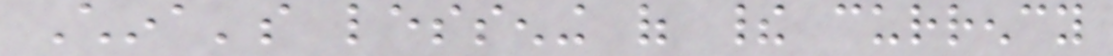China's lessening of their currency
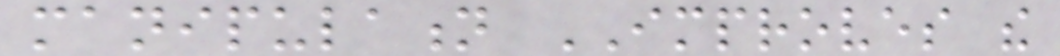manipulation IMPROVES the
